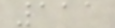111
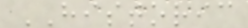HISTORIC
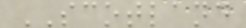SCOTLAND
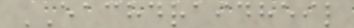EACHDRAIDHEIL
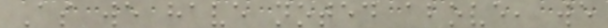As we have noted above, we
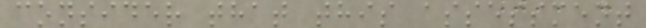consider that this assessment
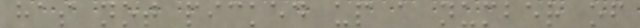has not picked up a number of
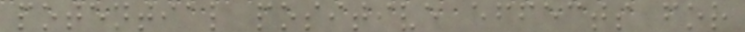potential positive effects for
